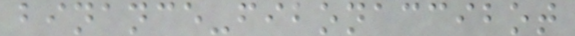binance-fibonaccibot
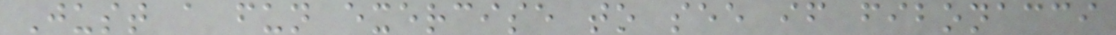Just a fun exercise to see if fibonacci
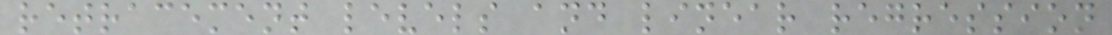retracement levels and linear regression
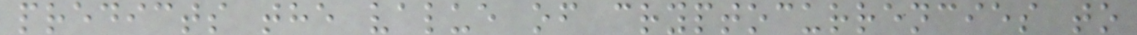predicts the value of cryptocurrencies to
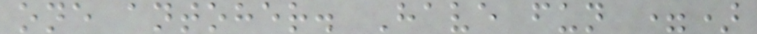one antoher. Have fun =)
